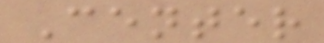Center
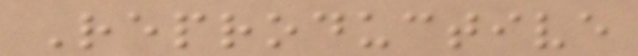Reproductive
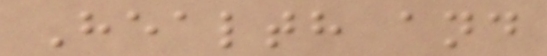Health and
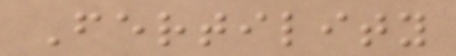Fertility
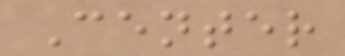Center
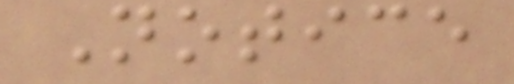Notice
